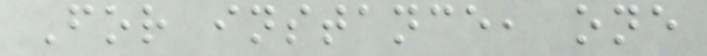For instance, one
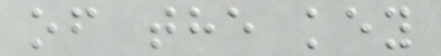of the key
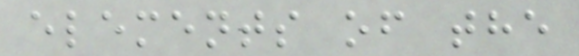elements of the
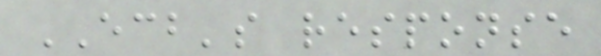ECB's response
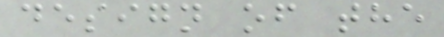design of the
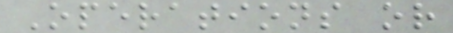Operations or
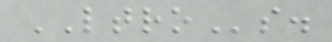LTROs.
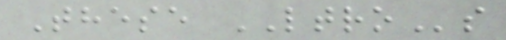These LTROs
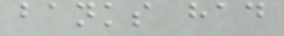banks had
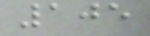105
